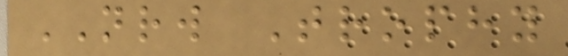NRW Trophy
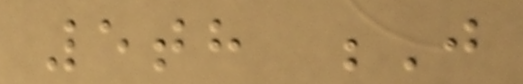5th J
